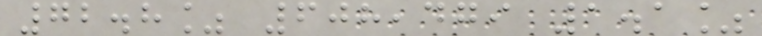72.8% 608,479 1.1%
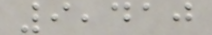9,410
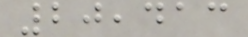20,413
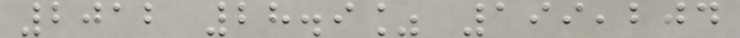2012 28.9% 199,204
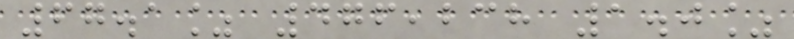67.1% 476,238 1.0%
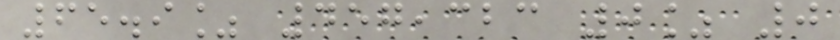65.9% 457,323 0% 0
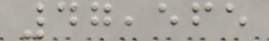47,565
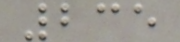235
